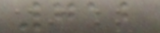712
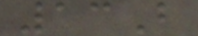13B
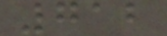712
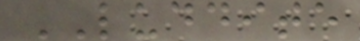LUDDITE
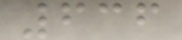636
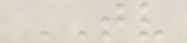TV
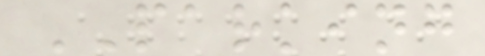PARKING
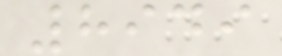8949
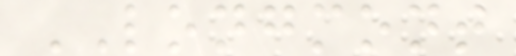LONGMONT
